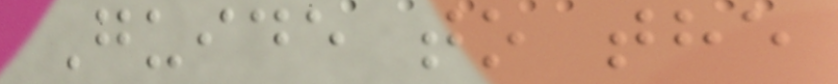Guide to the
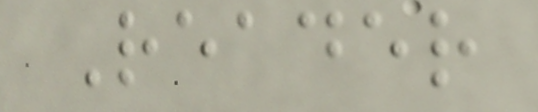Reader
